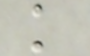k
